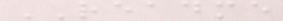README
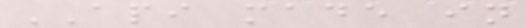API made in
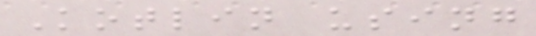Kotlin using
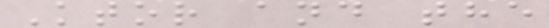Ktor and the
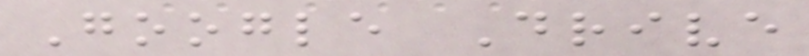Google Drive
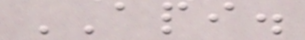API.
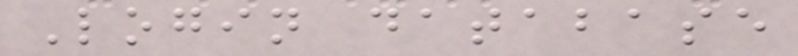Login database
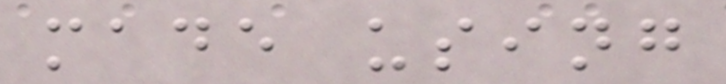made using
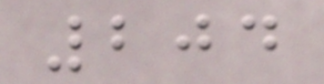204
